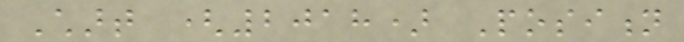Chart (2018) Position
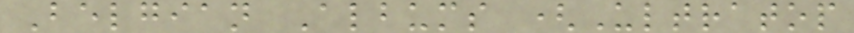Belgian Albums (Ultratop
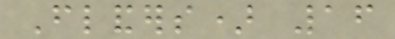Flanders) 16
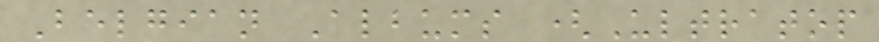Belgian Albums (Ultratop
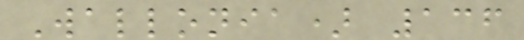Wallonia) 136
